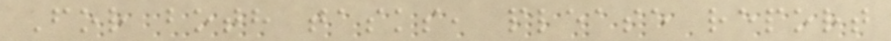For both tasks, please report
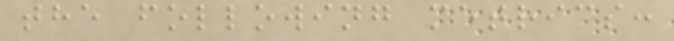the following metrics:
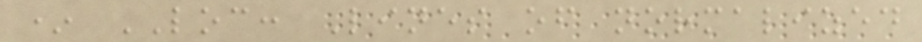* LOC: Lines of normalized
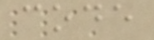code
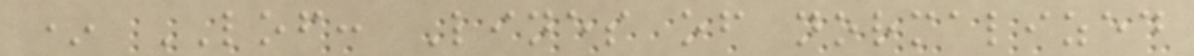* LOF: Lines of normalized
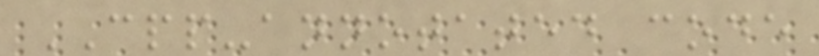CPP-annotated code
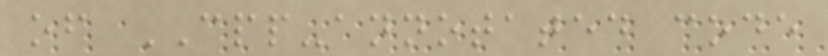of CPP-annotated code
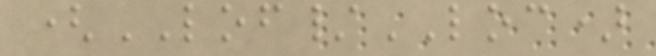(LOF/LOC)
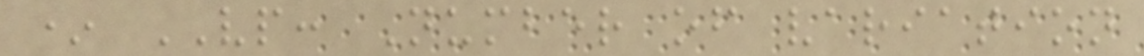* VP: Number of variation
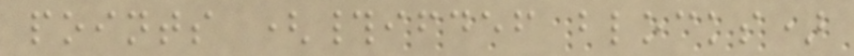points (#ifdef blocks)
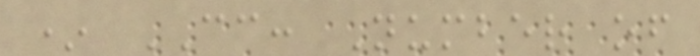* CC: Number of
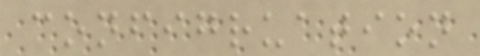configruation
